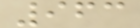963
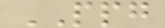PPG
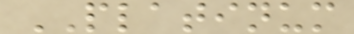PLATINUM
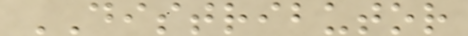DISTRIBUTOR
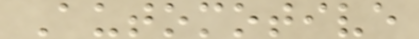Automotive
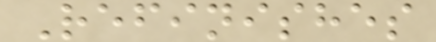Refinishes
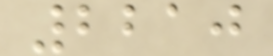2210
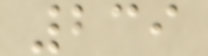239
